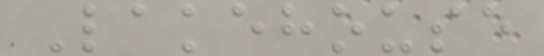Lakehouse
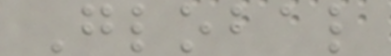Global
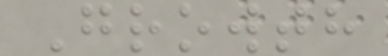Growth
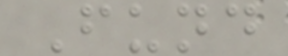Fund
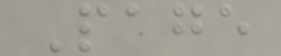Page
